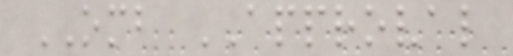OMB APPROVAL
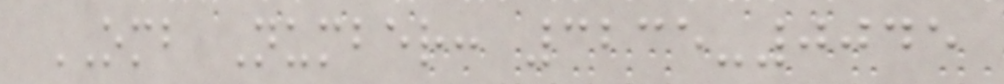OMB Number: 3235-0045
